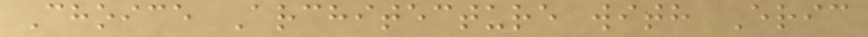Choice Architecture with Eric
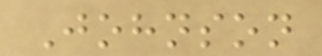Johnson
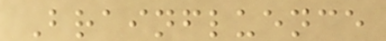Brainfluence
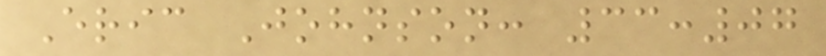Eric Johnson: 33:07
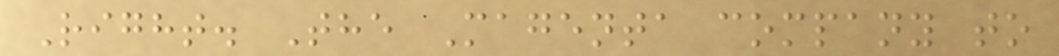Right. The Magenta company to
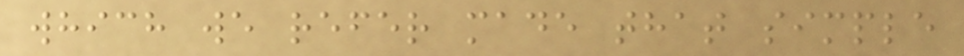which we refer made that simple
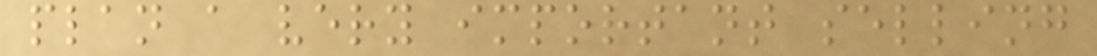plan a very important selling
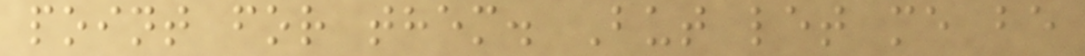point for them. But let me be
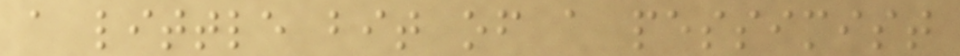a little bit of a pessimist
